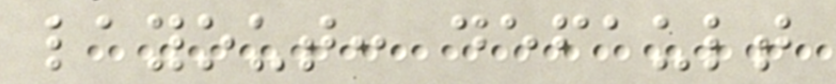layout: default
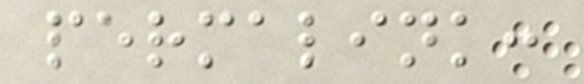permalink:
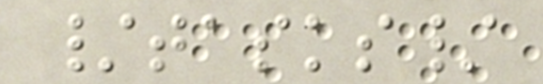/tasks/
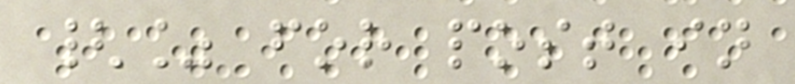{% for post in
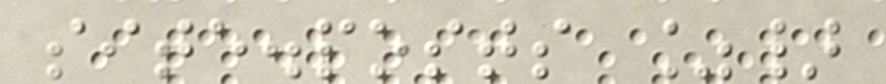site.posts %}
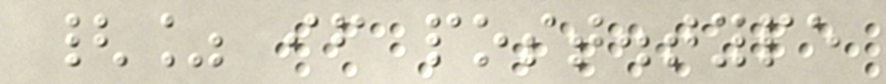{% if post.type
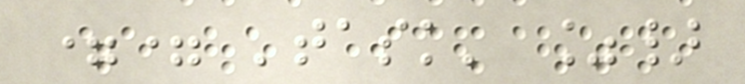== 'task' %}
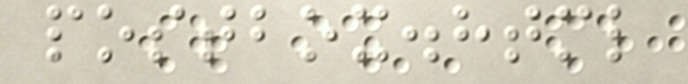postbox.html
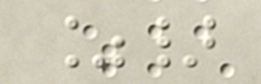%}
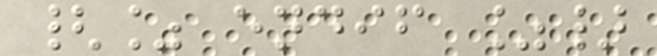{% endif %}
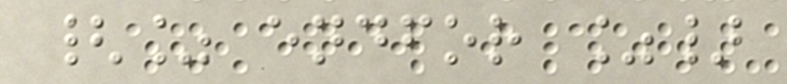{% endfor %}
